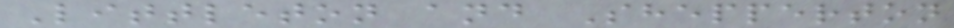Littleton and Shepperton
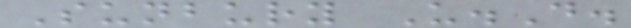Sunbury U.D.
